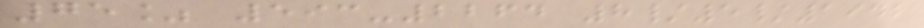75% 593-2264 8/5/1942
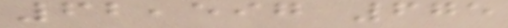62,597 675
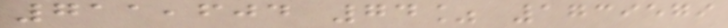711,604 74% 1739579
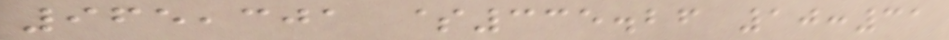965,301 $335.26 10:31
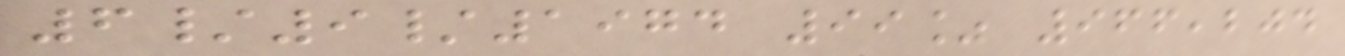6/9/1974 99% 966,204
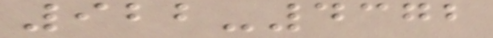922-4372
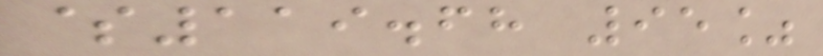$119.68 95%
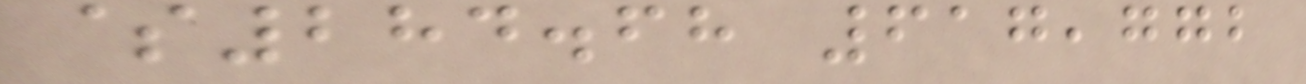$284.68 617,772
